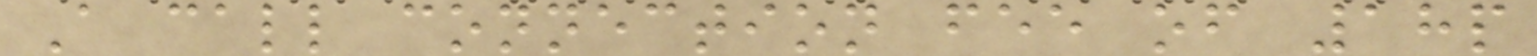A call connection fee of 18p
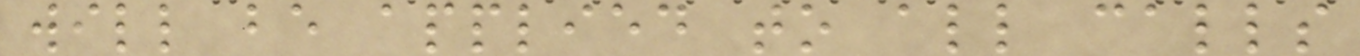will be applied to all calls
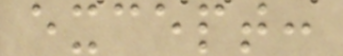except:
